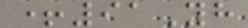+91Yh
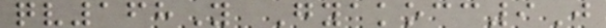qv168Y Gyakocc9J
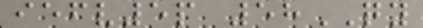iefv5p 58QY
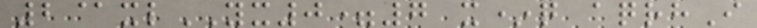2@xlYX0=7 x*q aqrhI
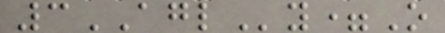3AGLy=O
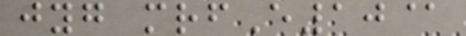jyg mrfE10@
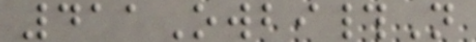411Owbi#N
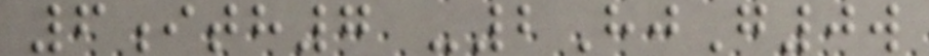6ith7 -2HjG0w
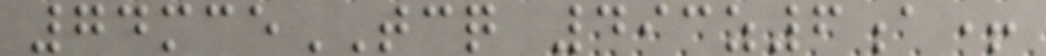74mceTCQ 493z6a+
